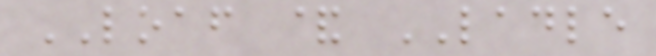LOAF & LADLE
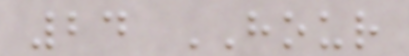24 HOUR
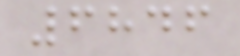6846
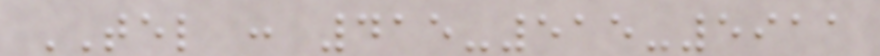TEL : 415-515-5911
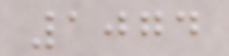1074
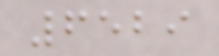6529
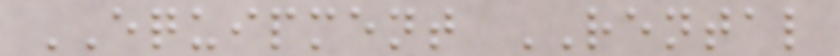EQUIPMENT RENTAL
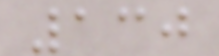130
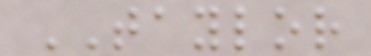TAYLOR
